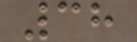38
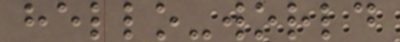hello-world
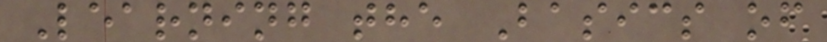Learning the Basics of
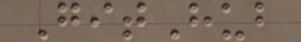GitHub
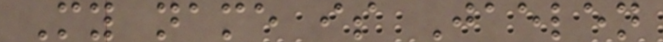My name is Jaelen
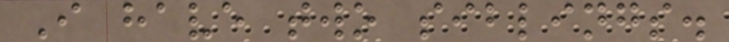I have two siblings.
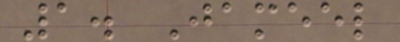1. Jameel
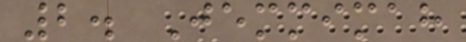2. Jemmimah
